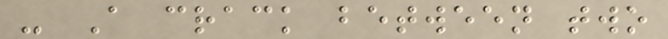- A crack between two
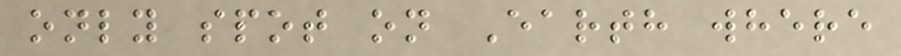only spot on Earth where
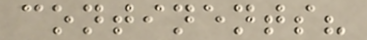continents?
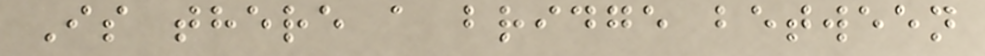Is there a bridge between
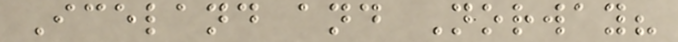Iceland and Norway?
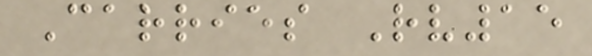Carries Rv15
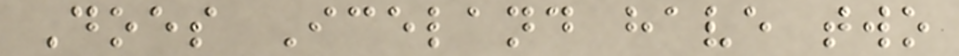Does Iceland have two
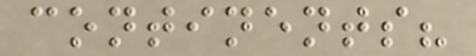continents?
